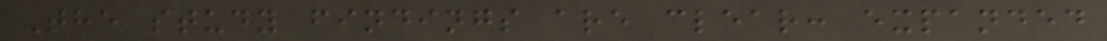The study findings are clear: expanded
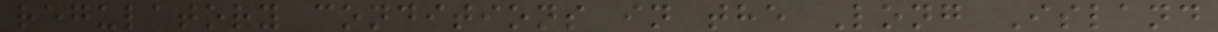regulatory conditions in the Long Island
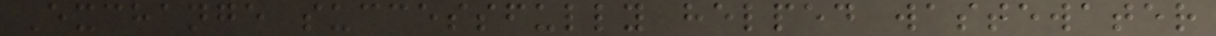Exchange successfully helped wastewater
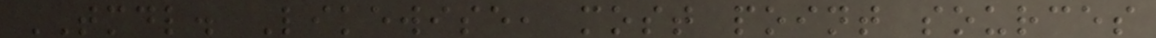TMDL. Likewise, most point sources
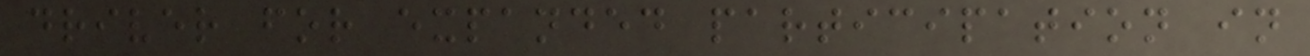driver for expanded participation in
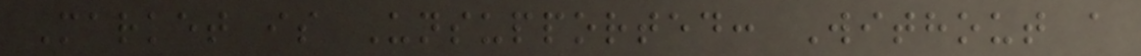Market is Unsupported: Without a
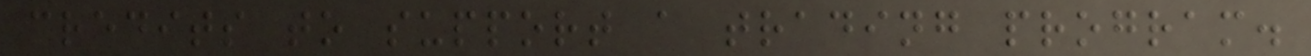credits to support a trading program.
